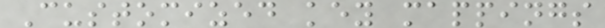Customized key mappings
